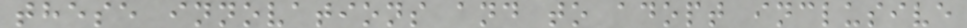these innovations and to adopt inclusive
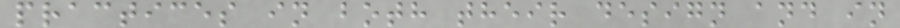practices in both their design and in
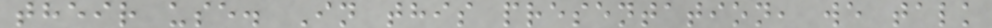their use. In this presentation, we talk
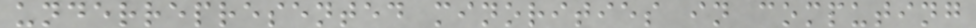underrepresented minorities in computing
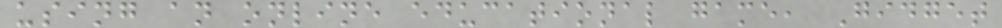using an online educational game, Gidget
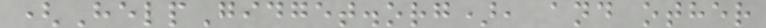(HelpGidget.org), and other
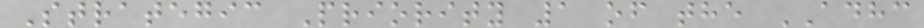Strategic Priority 1 of the ADHC
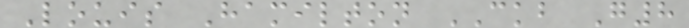Louis Hamilton CKB G8
